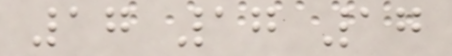17 17 17
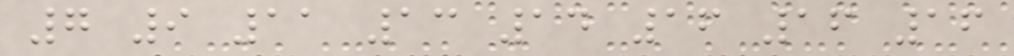7 9 11 13 14 16 16 16
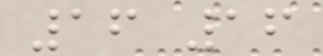16 16
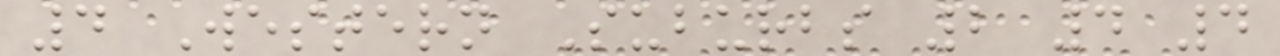4 Western Suburbs 2 4 4
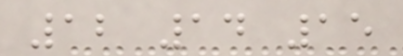12 14 15
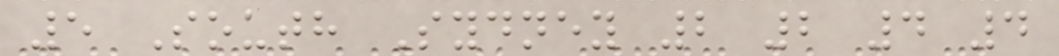5 South Sydney 2 2 4 4
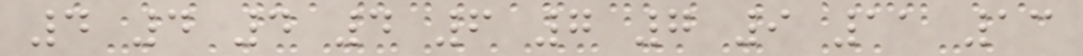4 4 4 4 6 7 7 9 11 13
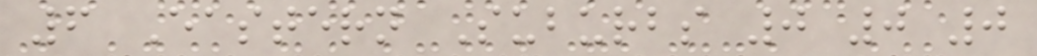6 Eastern Suburbs 0 0 0
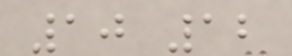10 12
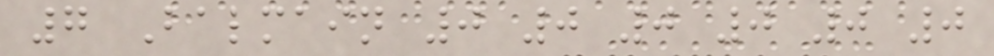7 Balmain 0 0 0 0 0 0
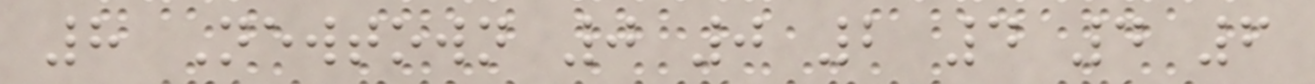8 Newtown 0 0 2 4 4 6
